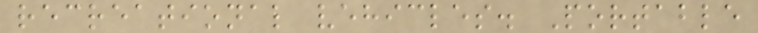recreational vehicles. Portable
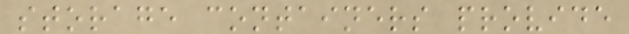storage containers provide
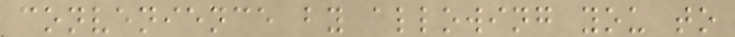convenience by allowing you to
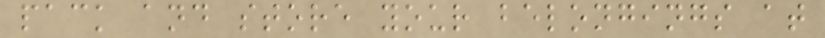pack and store your belongings at
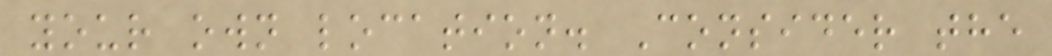your own location. Consider the
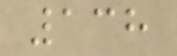138
